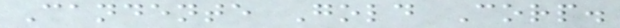Candente Gold Corp.
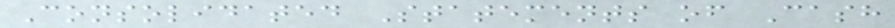Consolidated Statements of Cash
